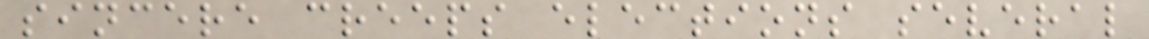sincere creeps elections several
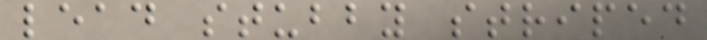lead stubby striped
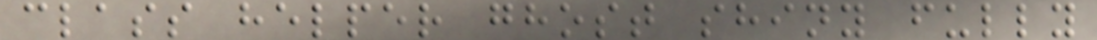class helper ghost shiny fully
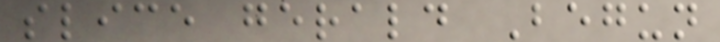slice gerald Begun
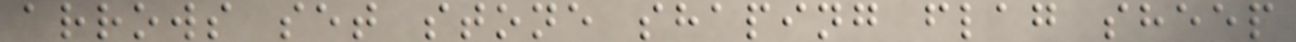arrows set stone shaping flag sheep
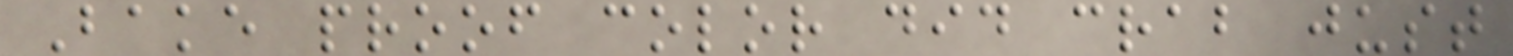Bake proof color did crab just
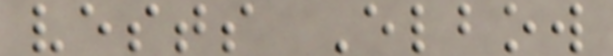vests Elbow
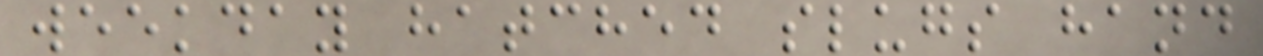weekday hatched slugs hand
